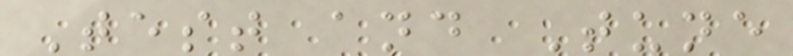Test and Tune
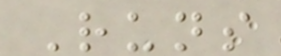Runs
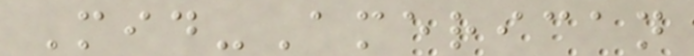Mid-American
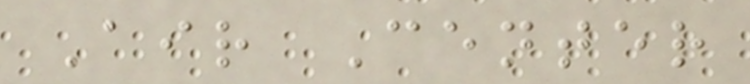Air Center
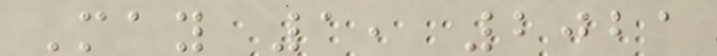May 1, 2021
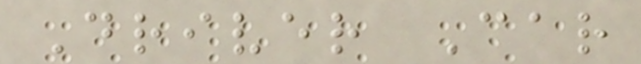Driver Car
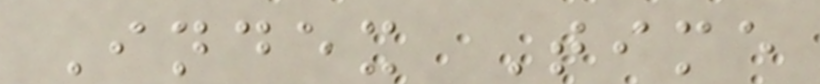Index Time
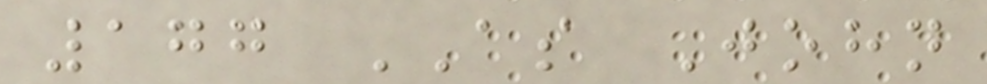177 AS John
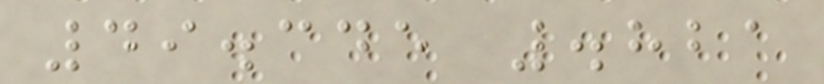49.345 .821
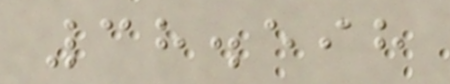38.598
